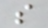s
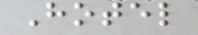Hotel
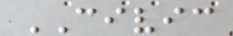CIVIC
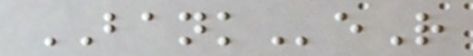BANKeR
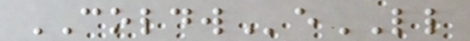COLDWeLL
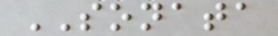SONATA
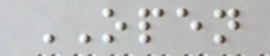OPEN
